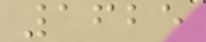1625
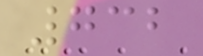732
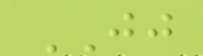JJ
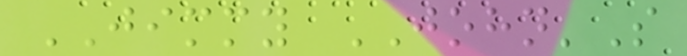JIMMY JOHN'S
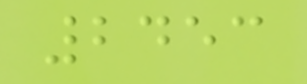2453
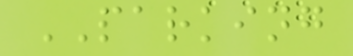PARKING
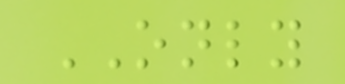ONLY
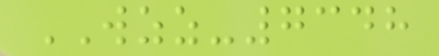WZZ-7348
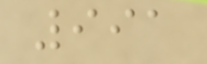991
